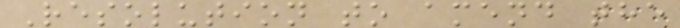Resolution to amend the
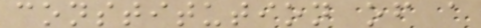constitution of a
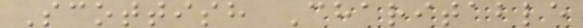Scottish Charitable
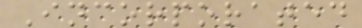Incorporated
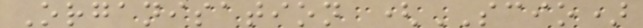Organisation (SCIO)
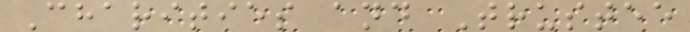Charities and Trustee
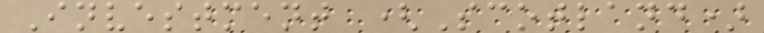Investment (Scotland)
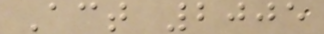Act 2005
